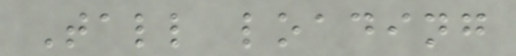Tall loading
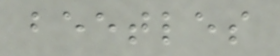beetles
